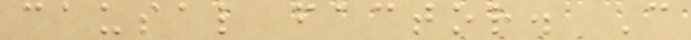causal factor. Can
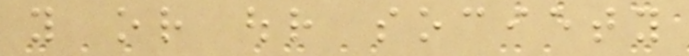you or our society
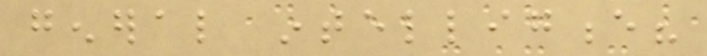general intelligence?
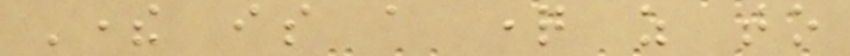There is a question as to
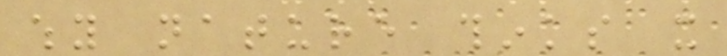why nature thinks it
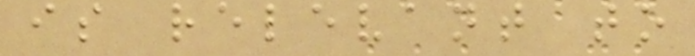is relevant to
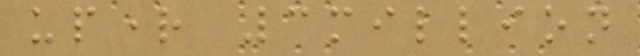upright 3million
